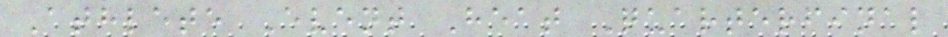Athlete Event Heat Quarterfinal
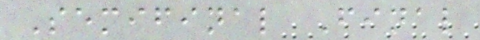Semifinal Final
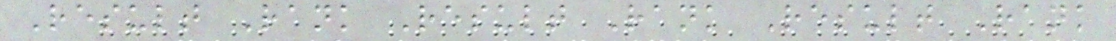Result Rank Result Rank Result Rank
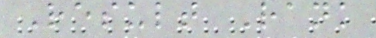Result Rank
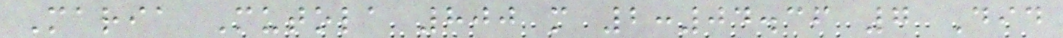Maria Mutola 800 m 2:04.36 7 Did
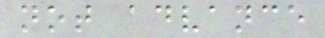not advance
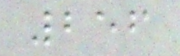256
